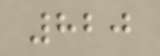820
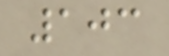103
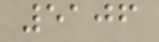5106
